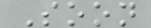Soon
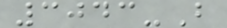3043-B
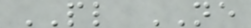PL NE
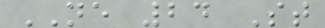NE 24 St
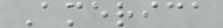America
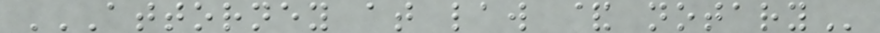ATTORNEY AT LAW & NOTARY
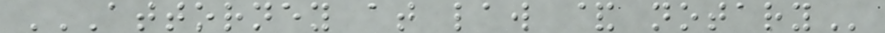ATTORNEY AT LAW & NOTARY
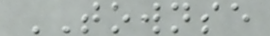TOWNSE
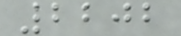2202
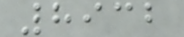8932
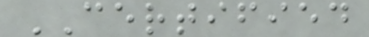CERTIFIED
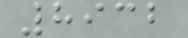8932
